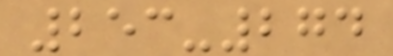253-274
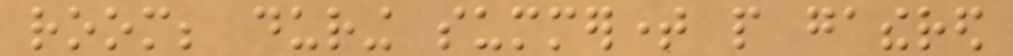room; during summertime people gathered
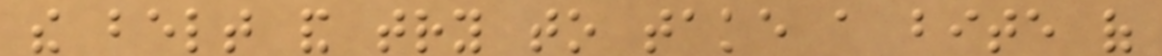the belt and try to take a bite of
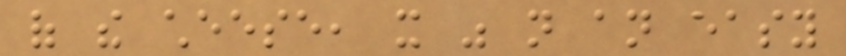of the cheese, it was not an easy
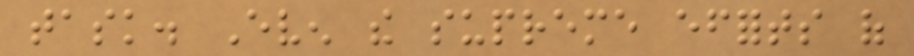task. Even the supreme efforts of
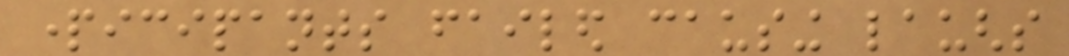participants failed causing laughs
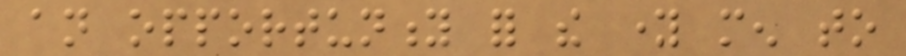an opportunity for the young men to
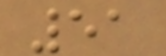51
